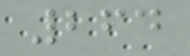264
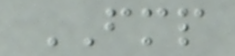FMP
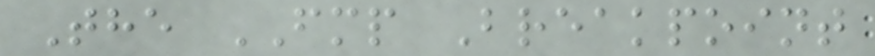The FMP Breakpoint
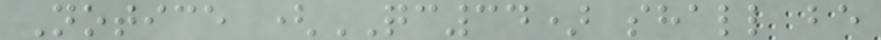Notice (QC34) shall be
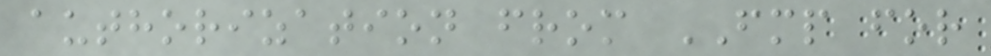authorization from FMP for
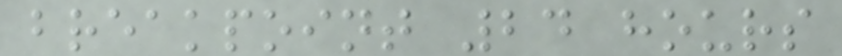breakpoint 24 hours
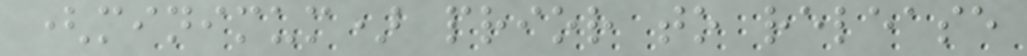(minimum) prior to release
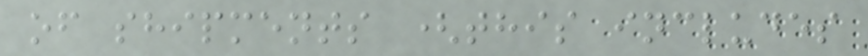of shipments (this includes
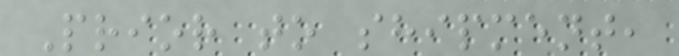Prior to shipment,
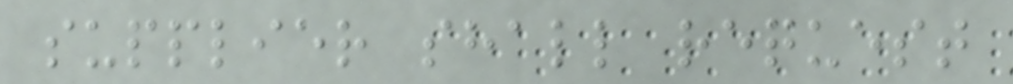supplier shall request
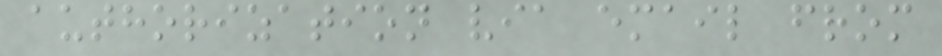authorization via email from
